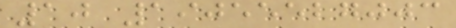10 19055527003
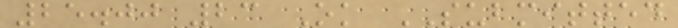25.00 23 Ok SUBMITTED
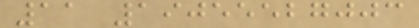11 19055527003
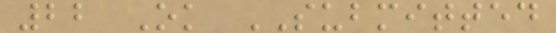22 Ok SUBMITTED
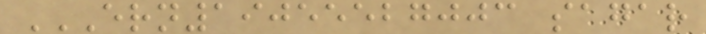ERN19055527003 SAGAR
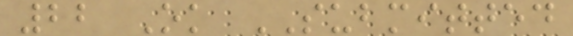22 Ok SUBMITTED
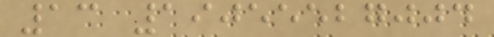13 19055527004
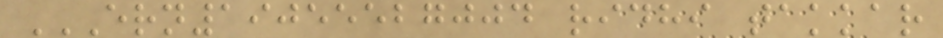ERN19055527004 RIDHI TAKKAR
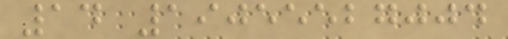14 19055527004
